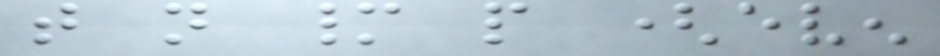that not many people (even
